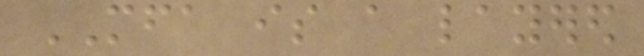MFA is a layered
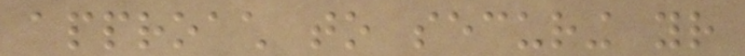approach to securing your
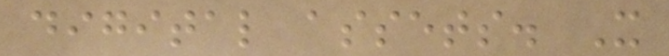digital assets. It
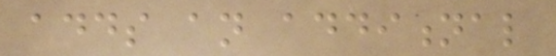adds an additional
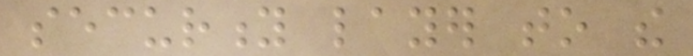security layer to the
